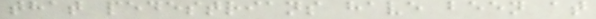that pedestrians have been at
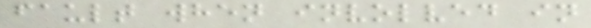fault when involved in
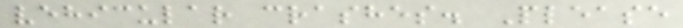vehicular crashes. Please
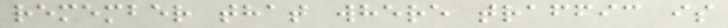remember that where traffic is
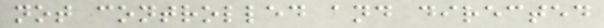not controlled and directed
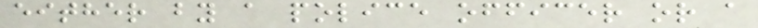either by a police officer or a
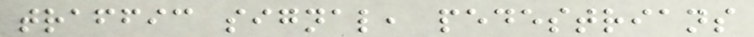traffic signal, pedestrians
